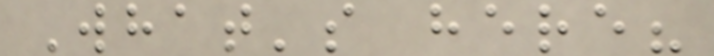What's here?
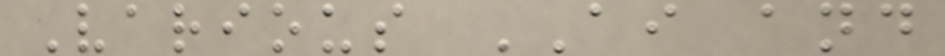Various AI and
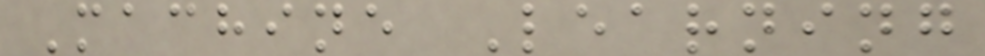Machine Learning
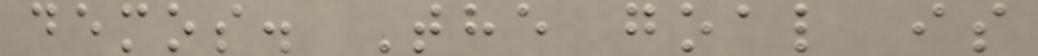demos. The goal is
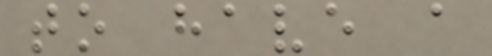to have a
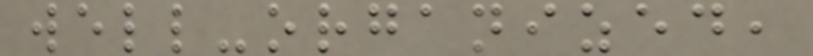well-organized,
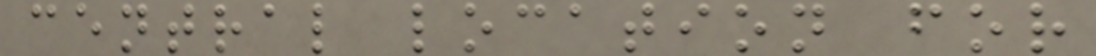central location for
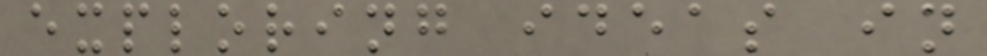exploring ideas in
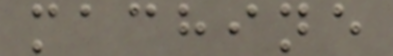machine
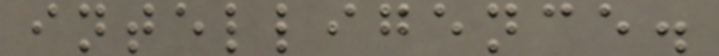intelligence.
